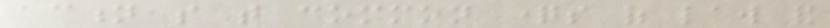action so that common questions of law and
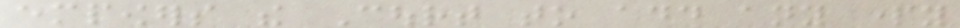empowers the Court to add any party
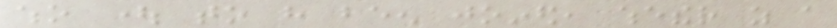who ought to have been joined, whether as a
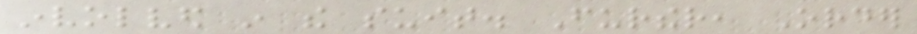involved in the suit. Further, Order
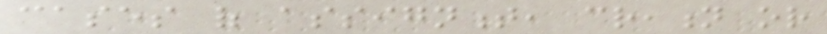cases of assignment, creation or
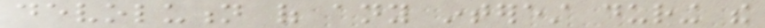devolution of any interest during the
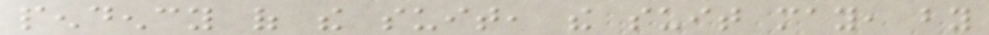pendency of the suit, the suit may, by
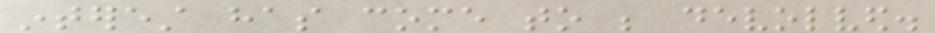interest has come to be devolved.
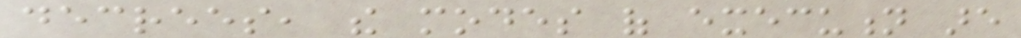decrees, the modes of execution are
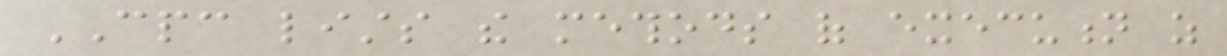CPC lists the methods of execution as
